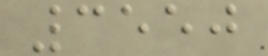3550
